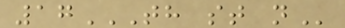17TH ST N
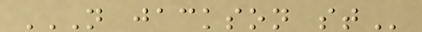N JACKSON ST
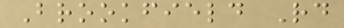Brookfield Rd
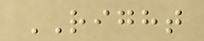RIGHT
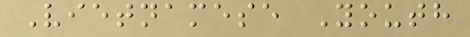Vietnamese Youth
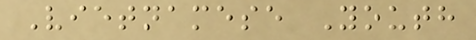Vietnamese Youth
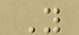Y
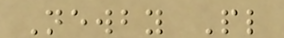Newby Pl
